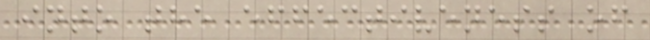into the effectiveness of
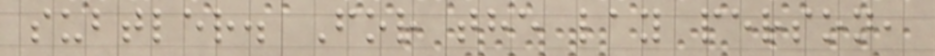subtler. For the lay person,
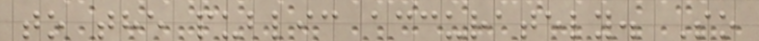to the public accurately. So
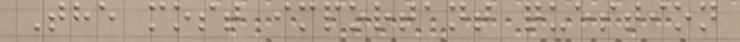The most important question
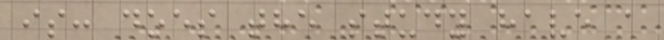is: does the study have a
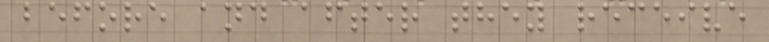before and after they receive
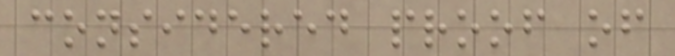considered proof of
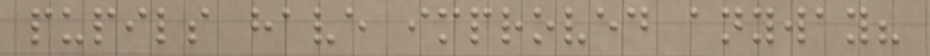pupils have improved anyway?
